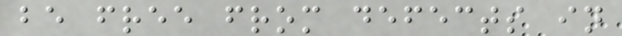be free from defects in
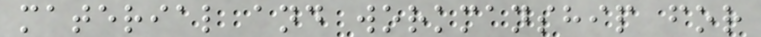material and workmanship for
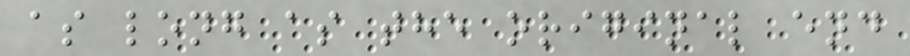as long as the original end
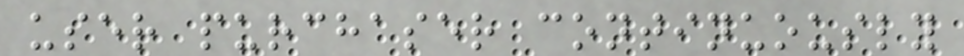user purchaser continuously
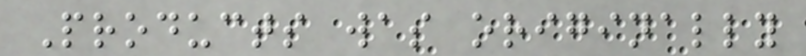Products was originally
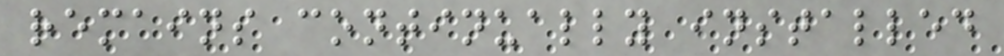remains continually installed
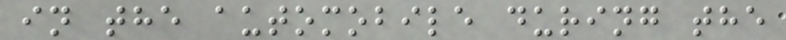in the automobile during the
